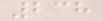238
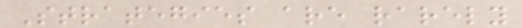Strategies are rarely
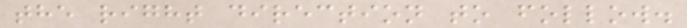the right direction to follow.
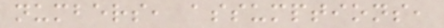numbers, assumptions,
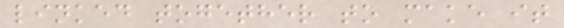linked together to make it
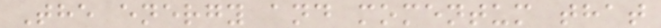The energy and momentum that
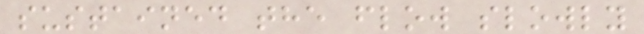sustained the flow slowly
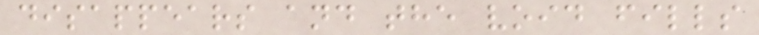disappears and the void fills
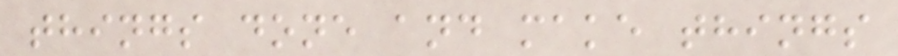things done and make things
